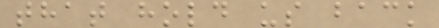that hold us back
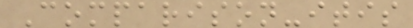Comparison-itis
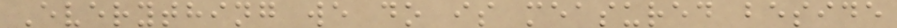Everything we do is measured beside
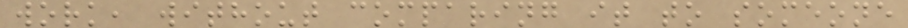work, without comparing it to someone
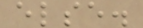else.
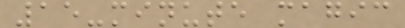15-minute magic
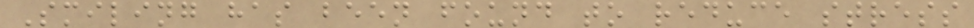Smiling has been found to reduce stress
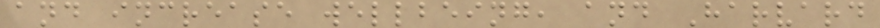and increase wellbeing, and Harvard
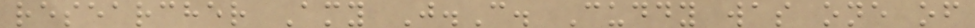researcher Amy J.C. Cuddy was one of
